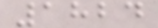1824
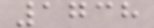1738
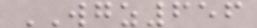WGZ656
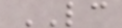LC
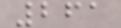261
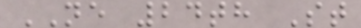NE 24th St
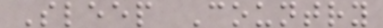Sleep Country
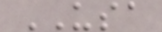USA
